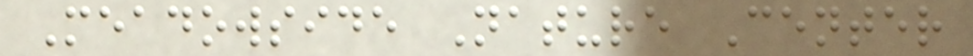Meadowside Nature Center
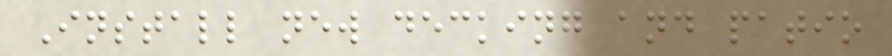Install new decking and patio
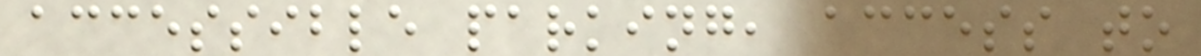accessible parking, access to
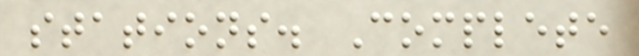stations. Complete
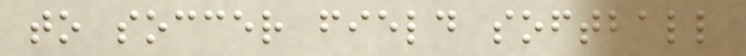to soccer field softball
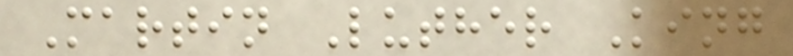Martin Luther King
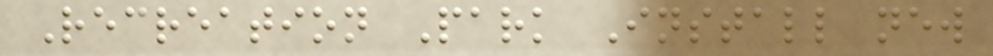Recreation Park Install new
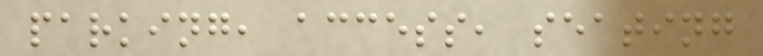parking, access, seating
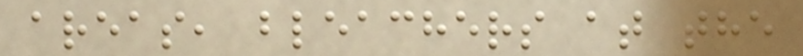areas, bleachers at the
